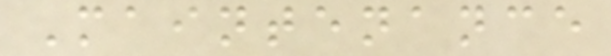Maintenance
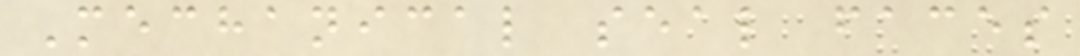Mechanical seal faces
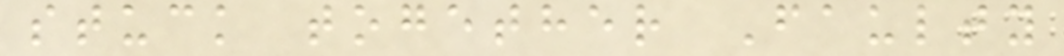stuck together Faulty
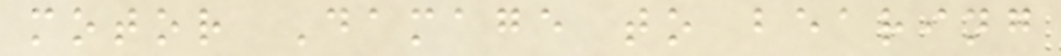motor Damage to bearing
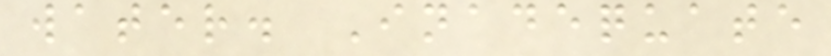water. Inadequate
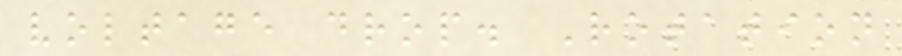voltage drop. Rotation
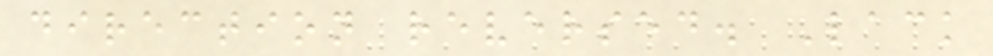direction reversed. Lack
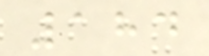184
